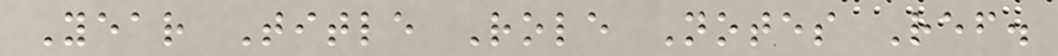Year Title Role Notes Ref.
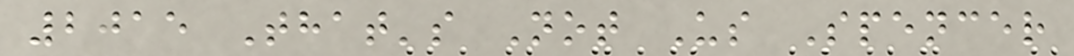2015 That's Not Us Spencer
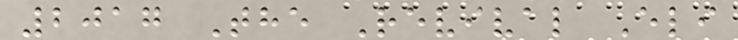2017 The Revival Eli
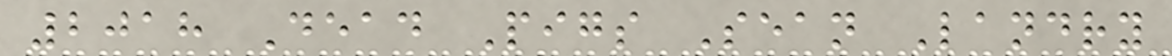2018 Dead Pigs Sean Landry
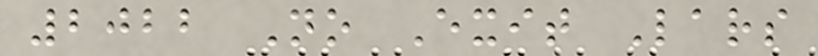2022 No Exit Lars
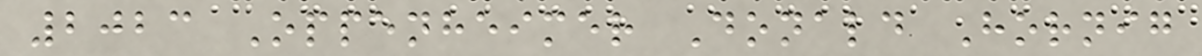2023 Oppenheimer Donald Hornig
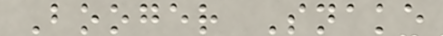Booger Snake
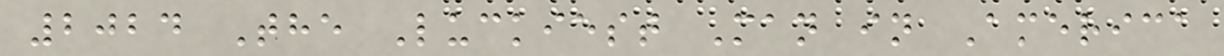2024 The Luckiest Man in America
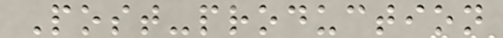Post-production
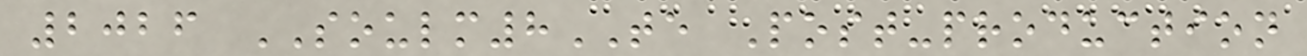2026 SOULM8TE Post-production
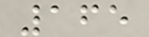165
